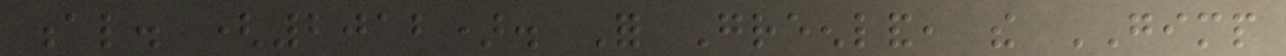al. (2012). For Greenland, the GIMP
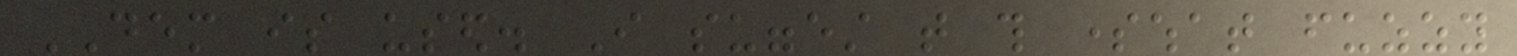DEM is used. I suggest that this somewhat fuzzy
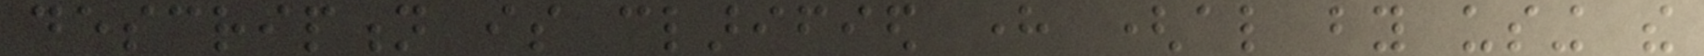description is clarified here (also by using the
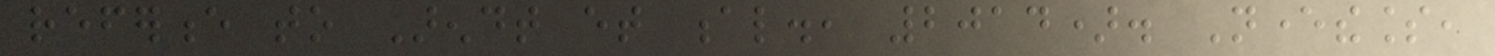reference to Arendt et al., 2014). Nevertheless,
